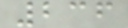236
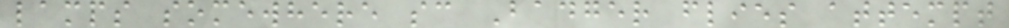lamps somewhere sc Badger flies attempt
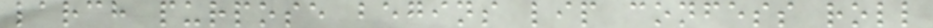larch purpose begins lip confess roll
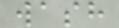wash
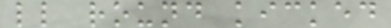ll round kicked
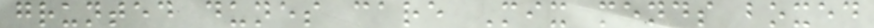grunted dunes care Mix mends boxed
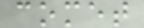comet
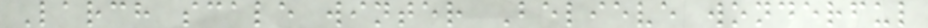Larch scale winter Believe wonderful
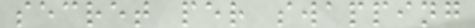secret per swapping
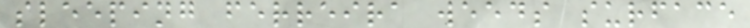sleeping ferreira weeds surface
